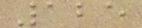125
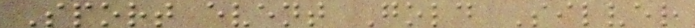Sport event Gold Silver
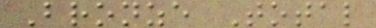Bronze Total
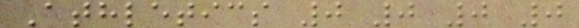Athletics 0 0 0 0
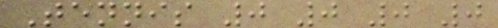Tennis 0 0 0 0
